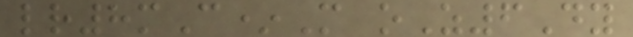lr8mC*M oZ6Dy
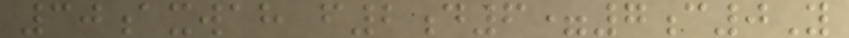30axwah f2d6=7c0Y
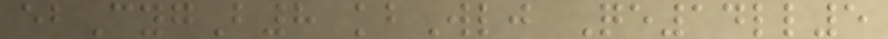ebCygB8 kbWlj Qe14ll5
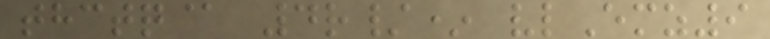thctq@ 4r/* vlEmz9
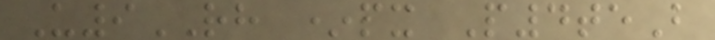U9RH *px P4teB
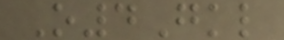O4Gkl
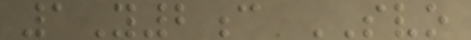1Y2c SVO
